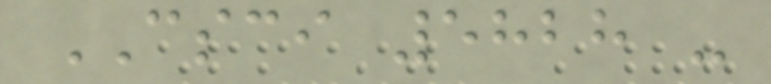CSCI 5828 -
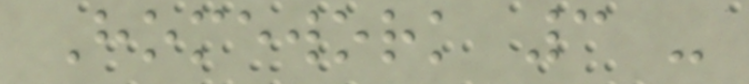Homework 3 -
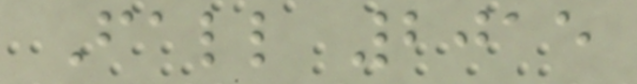Fall 2015
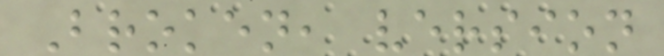Broken, version
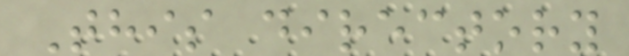This directory
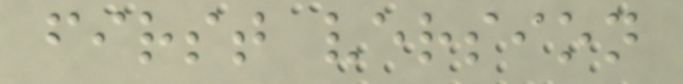first version
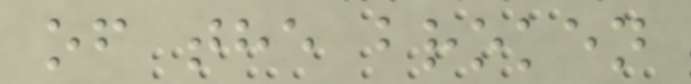of the broken
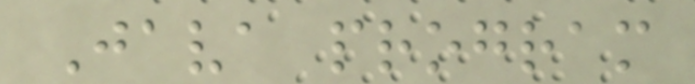Java program
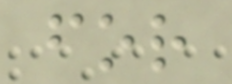for
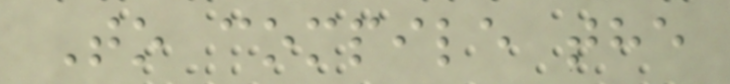To compile the
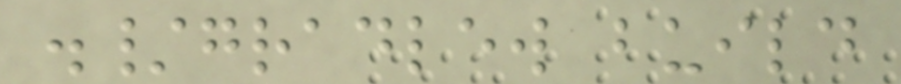./gradlew build
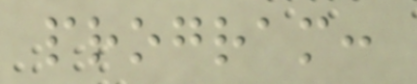program:
